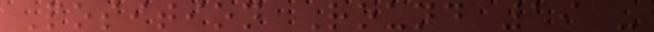Position Round 19 -
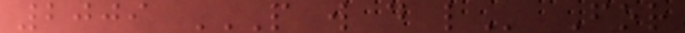2009 P W D L For
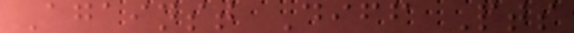Against Diff Pts
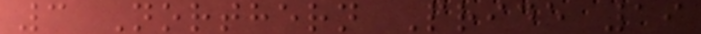3 Northern Pride 19
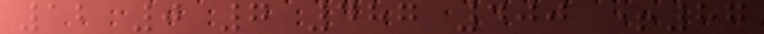12 0 7 487 400 +87
